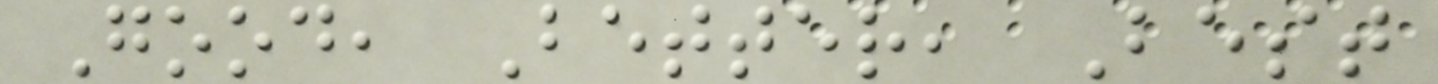Good, Better, Best
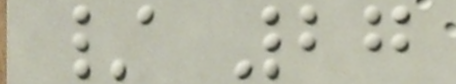/ 27
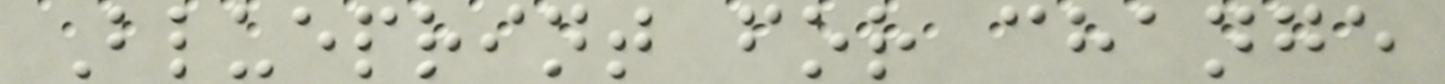Blueprint for change
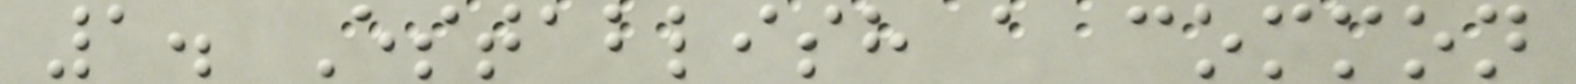1. Establish a common
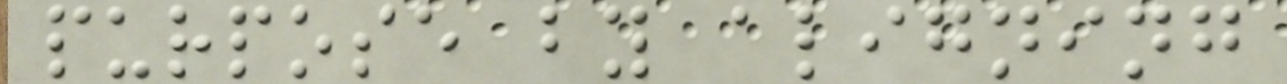purpose by aligning
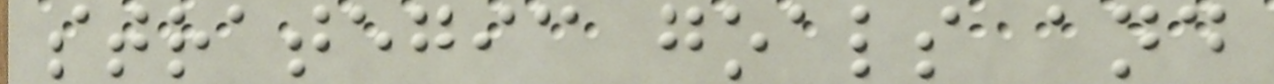strategic goals and
